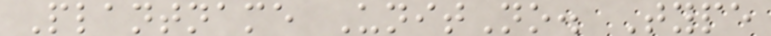Plantname UnitNo. Type
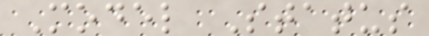Model Status
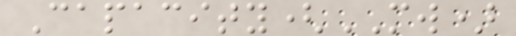Capacity(MW)
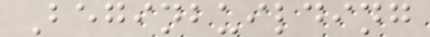Beginbuilding
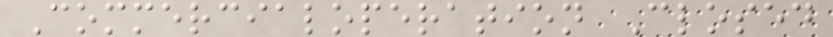Commercialoperation Closed
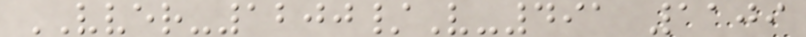VVER-1200/V-491 1109
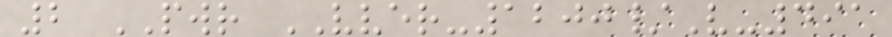2 PWR VVER-1200/V-491
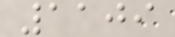1109
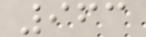963
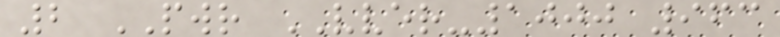2 PWR VVER-1000 963
